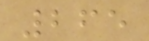265
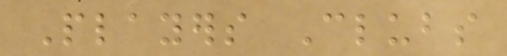Players Clubs
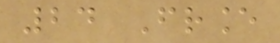24 France
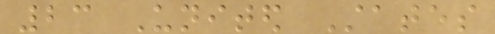23 United States
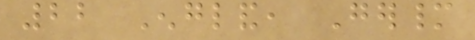22 England, Germany
